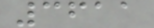3611
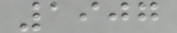1907
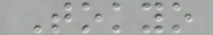Tokyo
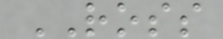ROSS
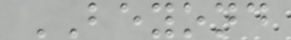BEYOND
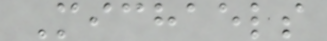Michaels
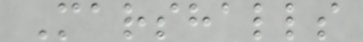Marshalls
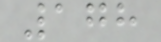178
